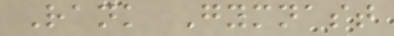Rank Gymnast
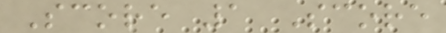Score 1 Score
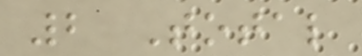2 Total
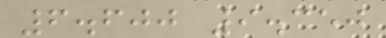6.600 9.350
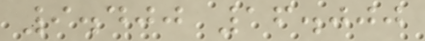9.400 16.000
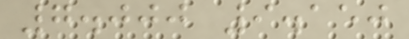7.000 9.150
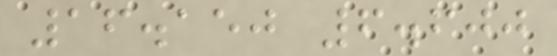16.150 6.600
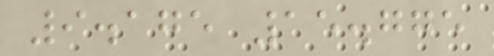9.175 15.775
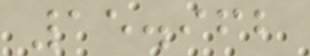15.962
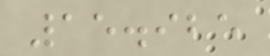15.925
